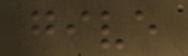give
